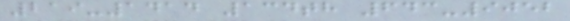219-1414 134th 643-9052
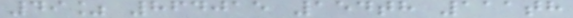49% 864015 154th 111th
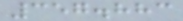357.883
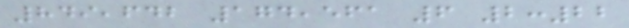849,642 174,561 6 2:22
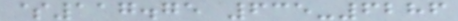$117.75 635-6286
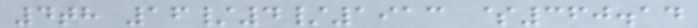4th 16/4/1913 $360.14
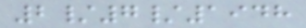2/7/1948
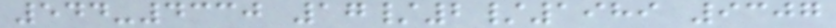544-4330 17/2/1989 9307
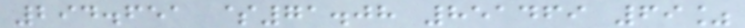294.651 $71.08 851469 69%
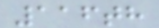116th
